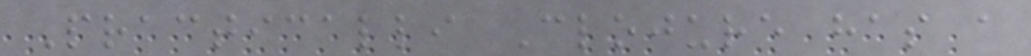Practicalli Clojure has a
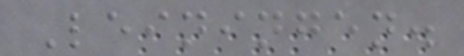Leiningen.
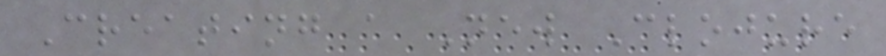Creating a New Clojure
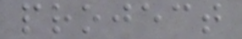project
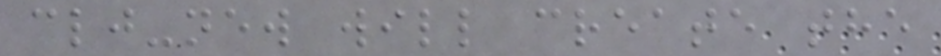clj-new will create the
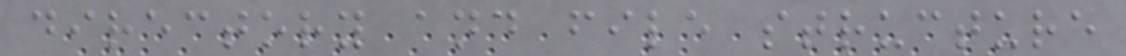directory and file structure
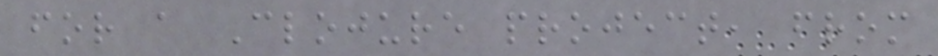for a Clojure project, from
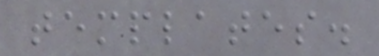templates.
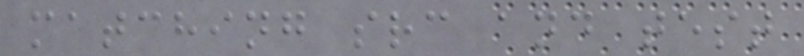matching src and test
